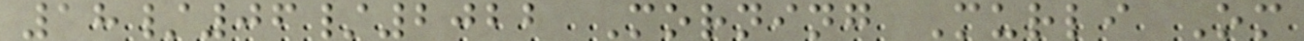18/06/2022 Morning Murli Om
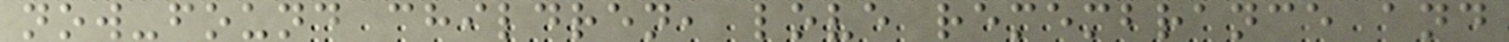now-found children, love remembrance and
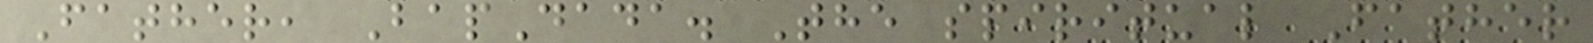Father, BapDada. The spiritual Father
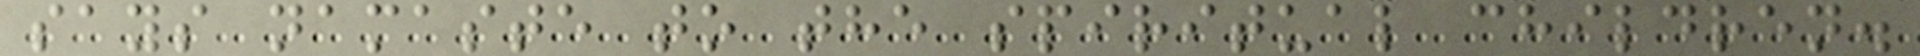says namaste to the spiritual children.
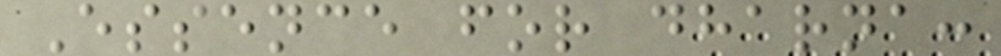Essence for dharna:
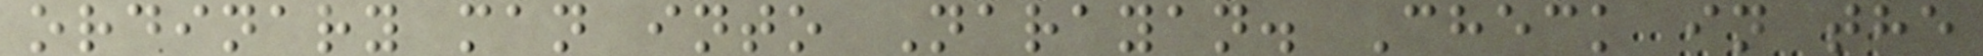ordinary man into Narayan. Check in the
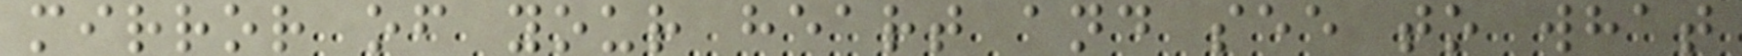mirror of your heart and see to what
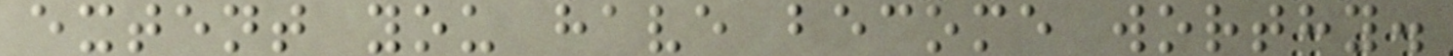extent you have become worthy.
